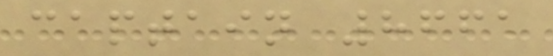captain 8661
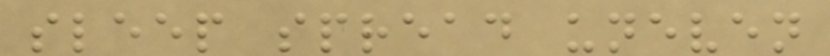sleep spread uneven
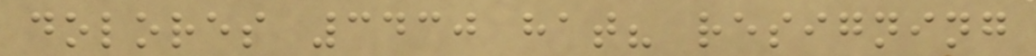dolores 3430 hat? resigning
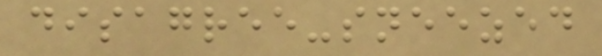disagree-sneezed
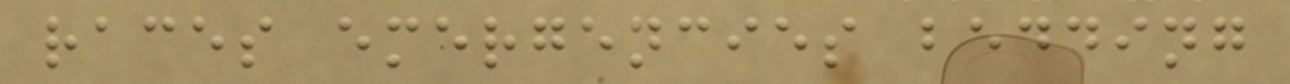races emergencies bedding
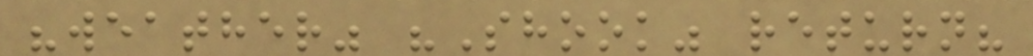"weather" "Shook" return?
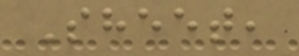Sheet,
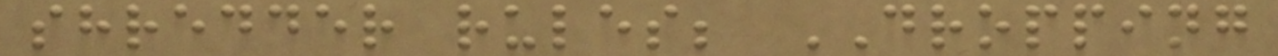shredder rules; DROPPING
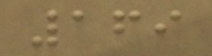169
